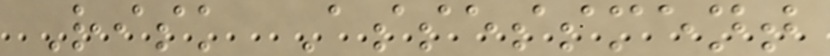Risk Assessment
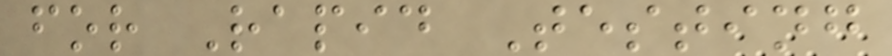for Rapid Testing
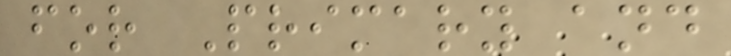for Primary and
